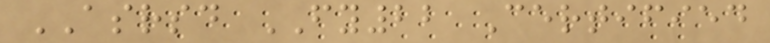ASRSD FY22 Certified
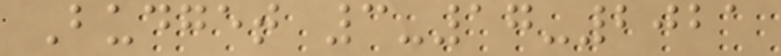Budget 3-17-2021
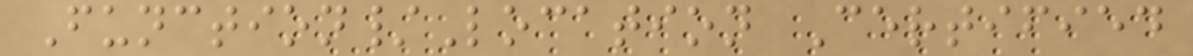Function/Location Certified
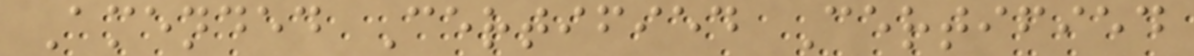Amended Certified Certified
